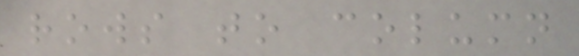rows to column
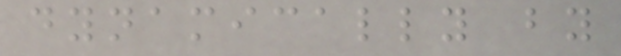dynamically by
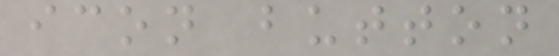icon button
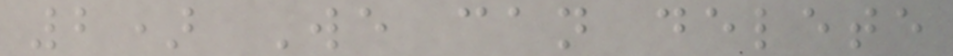2) We can delete
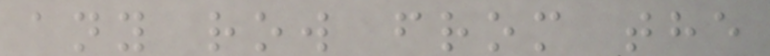any row from the
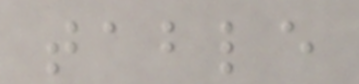table
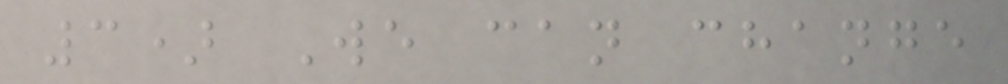3) We can change
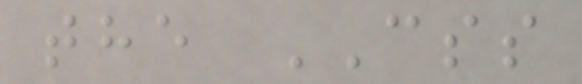the CSS
